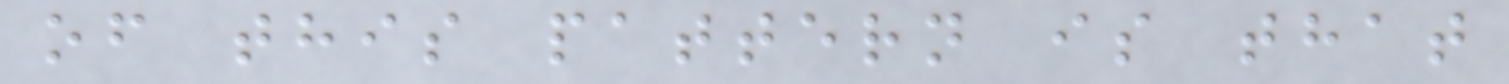of this pattern is that
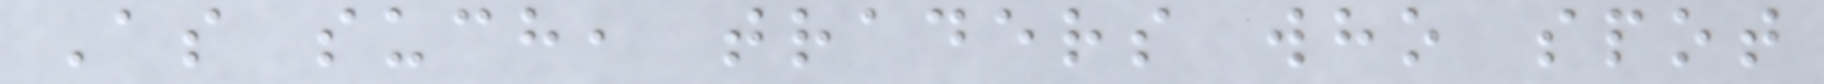As such, traders who spot
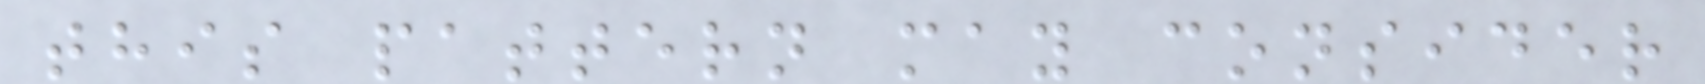this pattern may consider
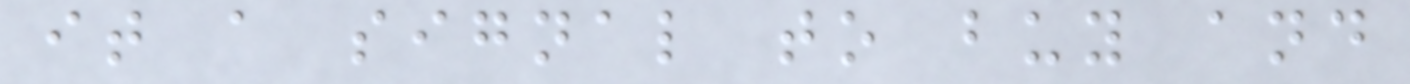it a signal to buy and
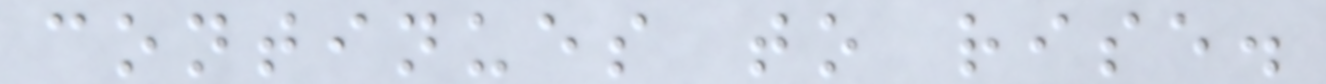continues to rise.
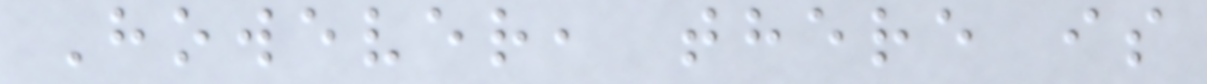However, there is
